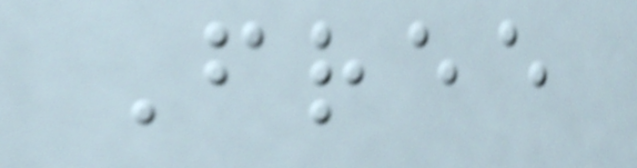Free
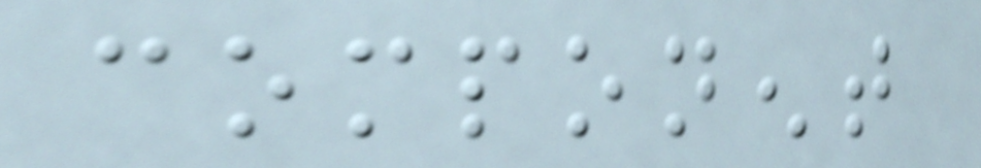component
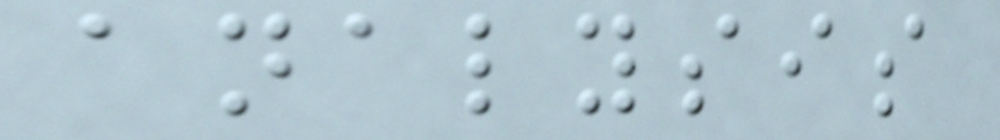analysis
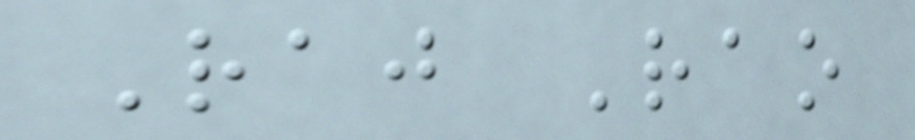Raj Rao
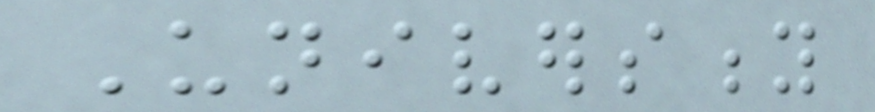University
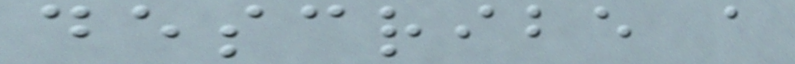describe a
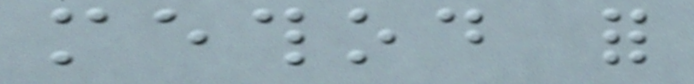method for
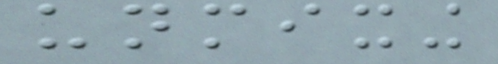unmixing
